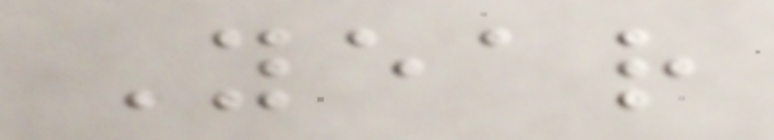Year
